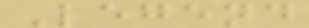Legend
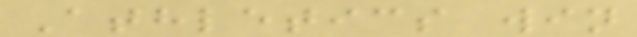Athletics win
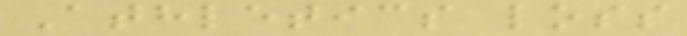Athletics loss
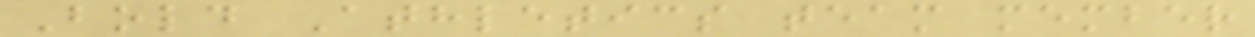Bold Athletics team member
